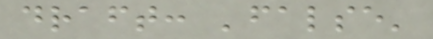draft: 'false'
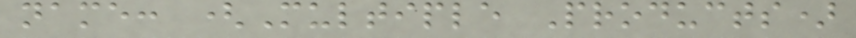name: (Multiple Products)
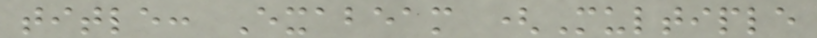title: Exabeam (Multiple
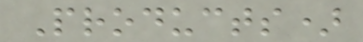Products)
